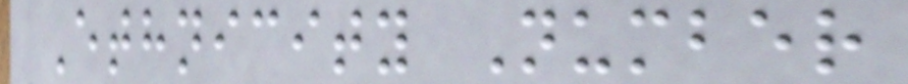Ethnicity Number
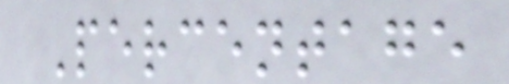Percentage
